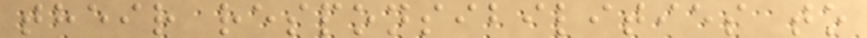their responsibilities to
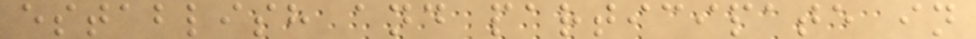establish and participate in
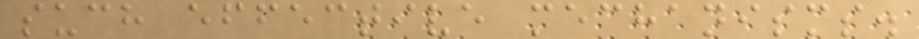such effective mechanisms.
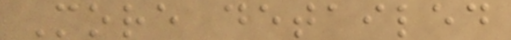More detailed
